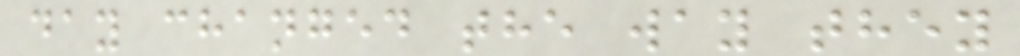day changed the way they
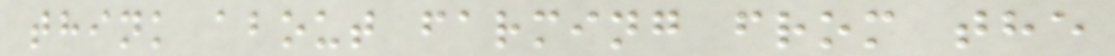think about farming from the
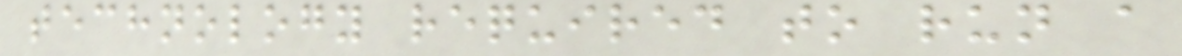technology required to run a
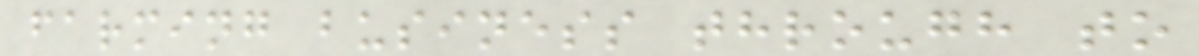farming business through to
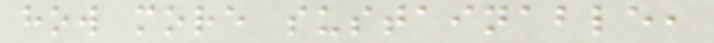how more sustainable,
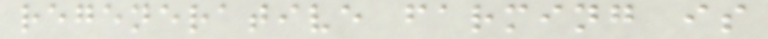regenerative farming is
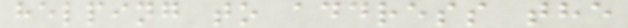helping to address the
